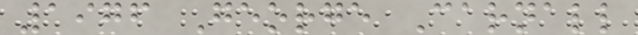1976 George Carnall
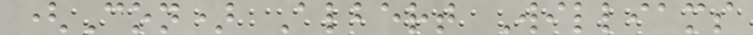(Con) Albert Williams
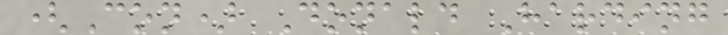(Con) Donald Harding
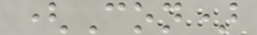(Con)
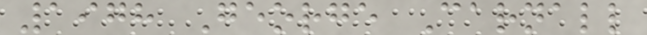1978 George Carnall
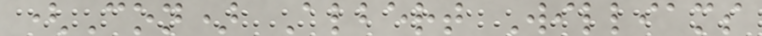(Con) Albert Williams
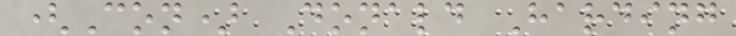(Con) Donald Harding
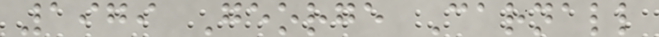1979 George Carnall
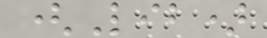(Lib)
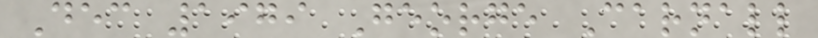Dec 1979 George Carnall
